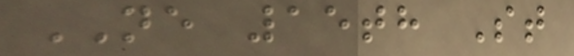NE 15th St
